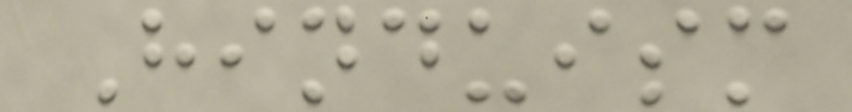Hinduism
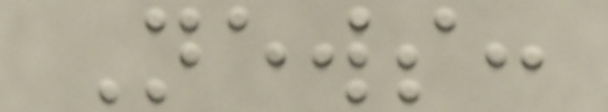News:
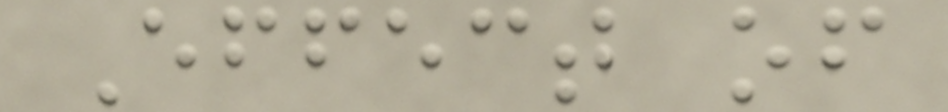Effect of
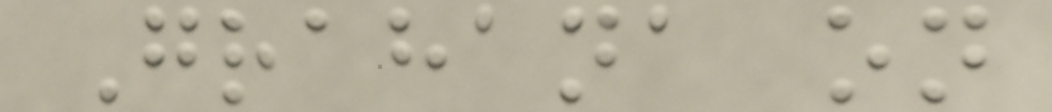Grahana on
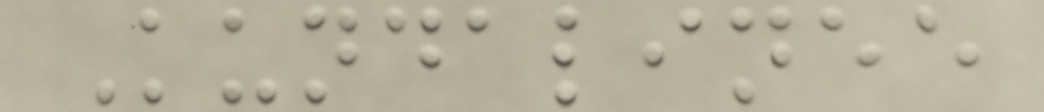Kundalinee
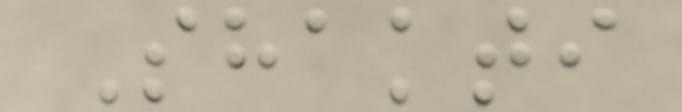Shakti
